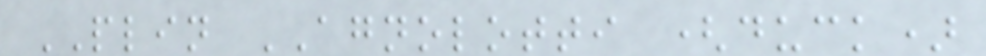PLIN AGNOLOTTI (duck)
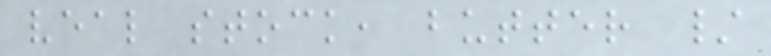veal stock, butter /
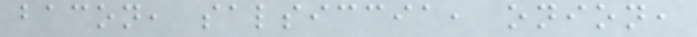bacon, salsiccia, onion,
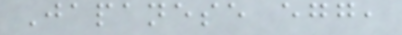Japanese egg,
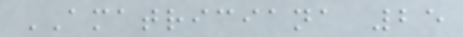AMATRICIANA 25
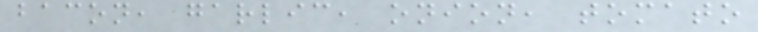bacon, garlic, onion, tomato
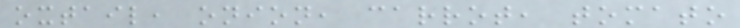oxtail, onion, carrot, tomato
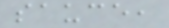sauce,
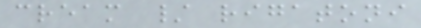cream / rigatoni
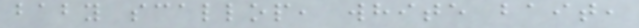baby scallop, white bait,
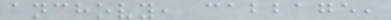anchovy, cabbage,
